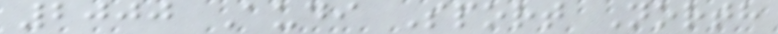2000 Audi Sport North
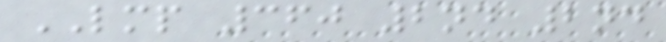LMP 360 2nd 2nd
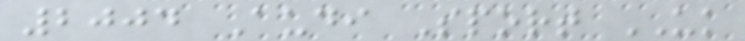2004 Audi Sport UK
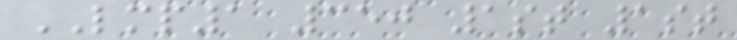LMP1 350 1st 1st
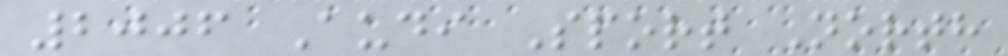2006 Audi Sport North
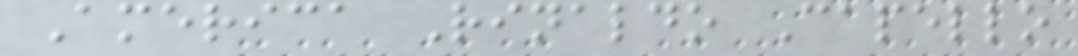America Rinaldo Capello
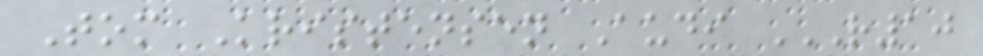Tom Kristensen Audi R10
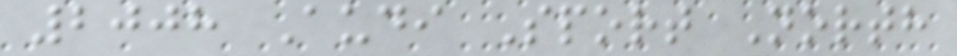2008 Audi Sport North
